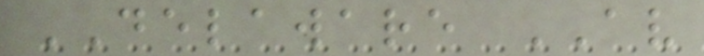DELAWARE AV
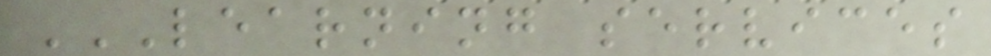LEARNING SERVICES
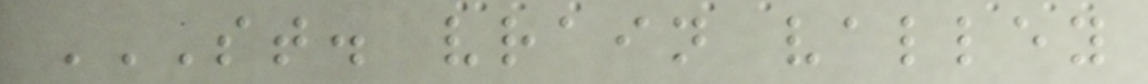ST. VRAIN VALLEY
